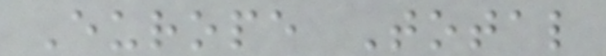Europe Total
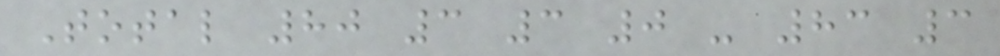Total 80 3 3 0 - 83 3
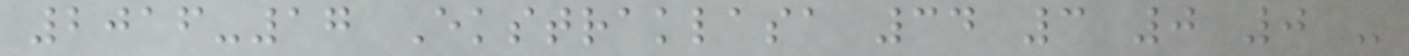2016-17 Ekstraklasa 34 3 0 0 -
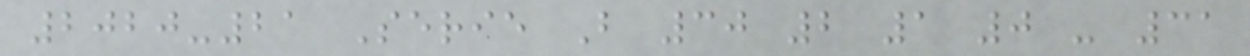2020-21 Serie B 30 2 1 0 - 31
